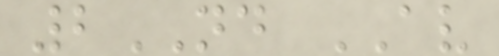2ND AV
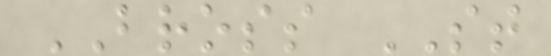BROSS ST
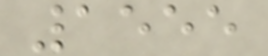1555
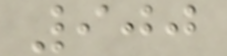900
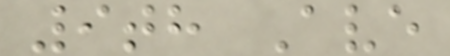9th Ave
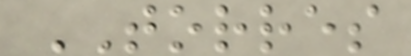TORRES
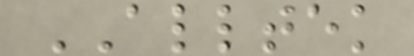ALLTEK
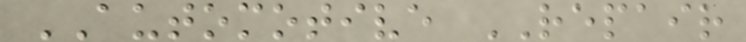AUTOMOTIVE REPAIR
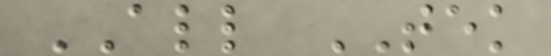ALL TEK
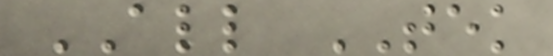ALL TEK
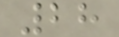28
